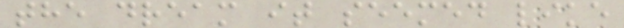the dream it seemed like
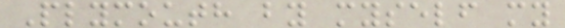Plymouth by myself my
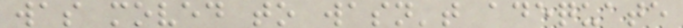was moved to wasn't adequate
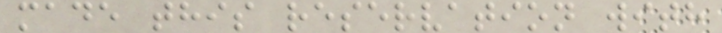made this reservation with
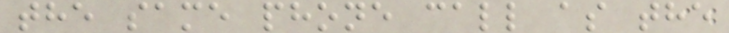the same phone call as the
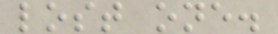lost one.
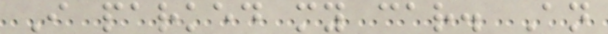I parked my car. An
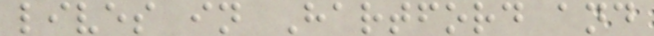lives in Hartford and
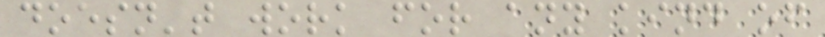doesn't work for any kind of
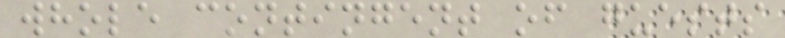whole contingent of guests
